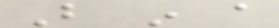But in a
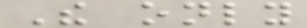The only
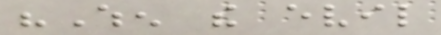"When the evil
